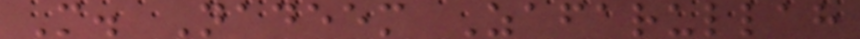M. Nadeem Zafarullah
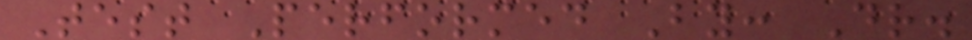Test Performed By: Dr.
